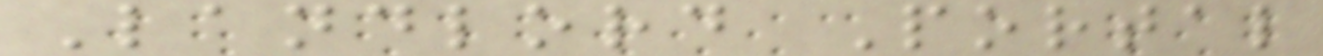Landlord Portal
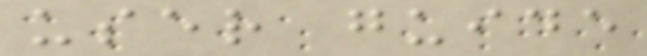user guide
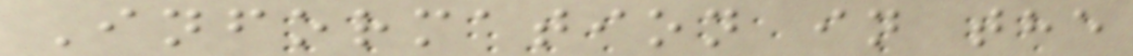Information in the
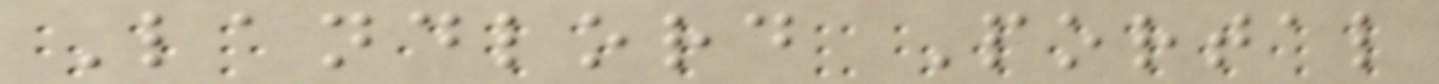Landlord Portal
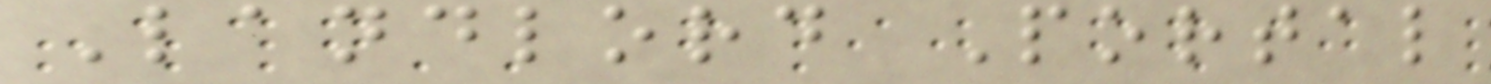Landlord Portal
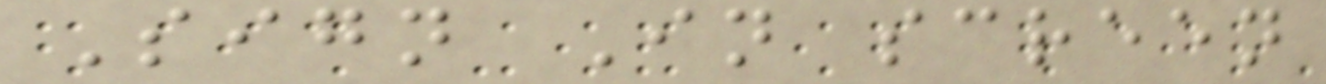Sign In screen
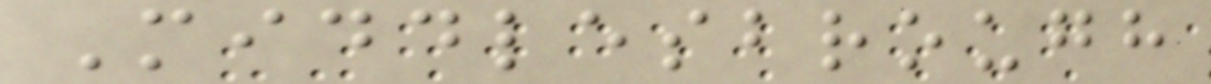Middlesbrough
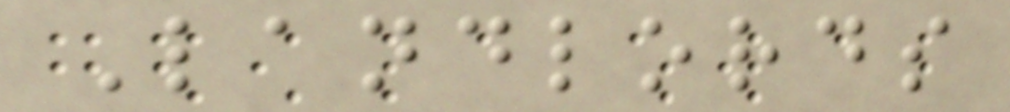Landlords
